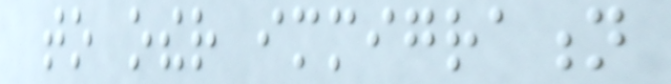to other immigration
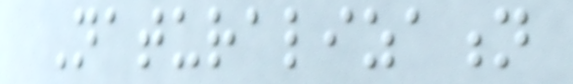Naturalization
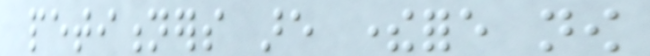petitioners are therefore now
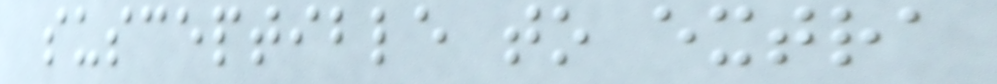susceptible to extra
